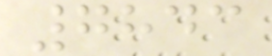7843
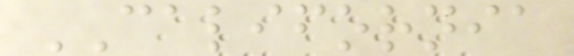CALIFORNIA
